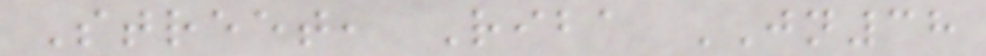Street, Riba JN38
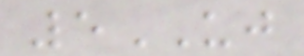5UJ
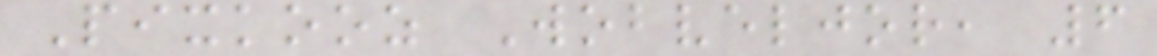Pixkooz Wobveljor, 6
